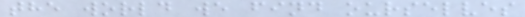the world we find ourselves
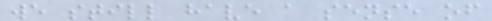we still have a sense of
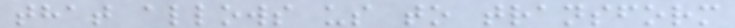that allows us to transform
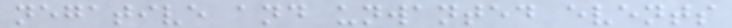negative and unwanted events
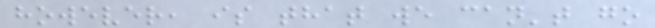however, is that we can't go
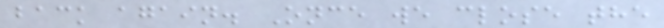back again. Once we close the
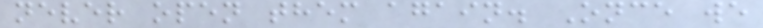never open them again. Once we
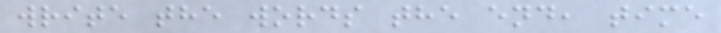write the words the end, time
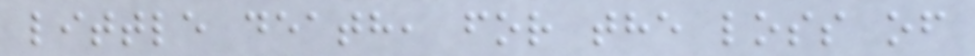little death, for the loss of
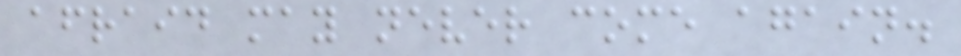afraid may never come again.
